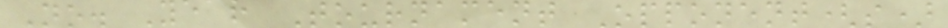No. Year Tournament Opponent(s)
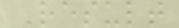Result
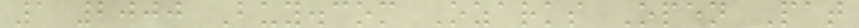1 2000 Buy.com Ozarks Open Pat
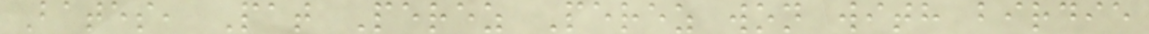Bates, Pat Perez Perez won with birdie
